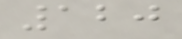120
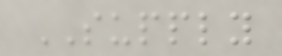SUPPLY
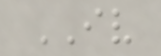IV
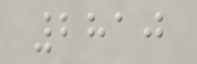2810
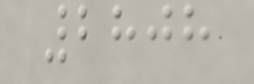2808
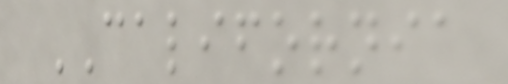CALIFORNIA
